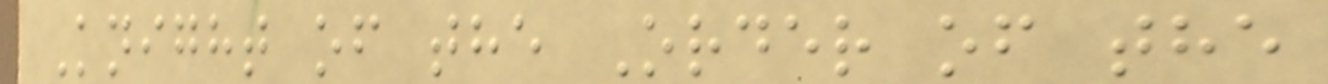Knight of the Order of the
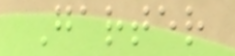Garter
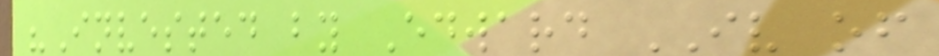"Invested by Edward IV of
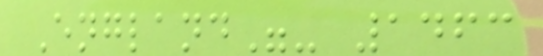England"- 1463
